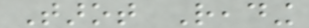Tarot Reading
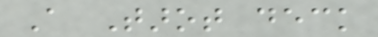A Tarot deck
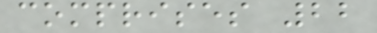comprises 22
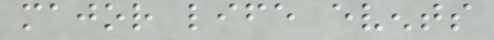major life events
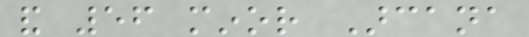and 56 minor Arcana
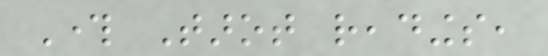Through Tarot readings,
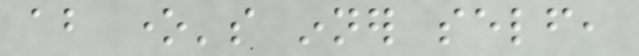about one's inner self,
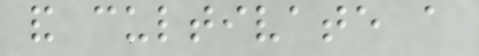and cultivate a
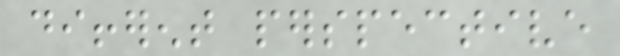different perspective
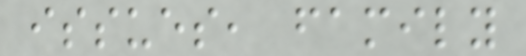issues, family
